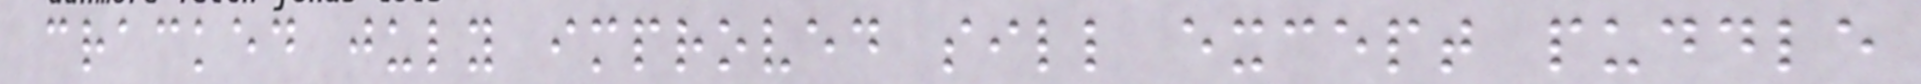cracked july improved sill except puddle
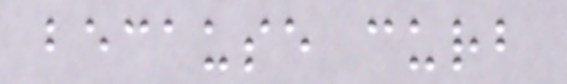because curb
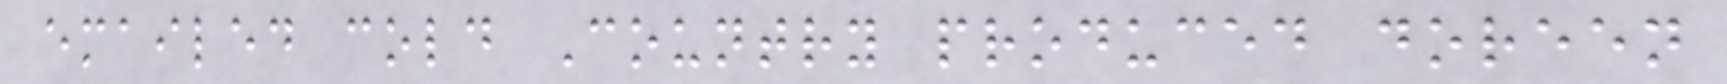emailed cold Country produced doreen
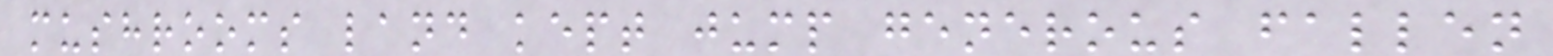mushrooms land kept jump generous fallen
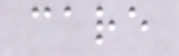care
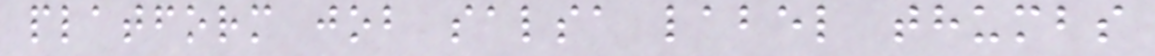platform job salsa label thumbs
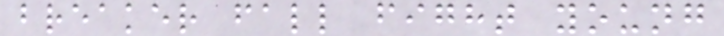breaker fall fight young
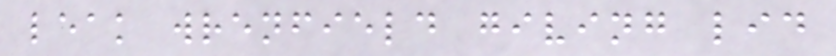leak wrenfield giving lid
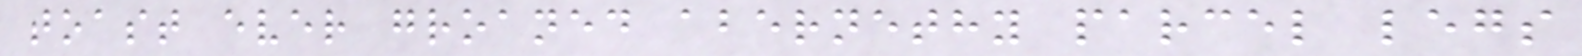toast ever groaned abernethy parcel legs
